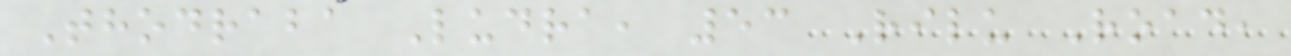Thodraba Ludra, 53 Rilu Road,
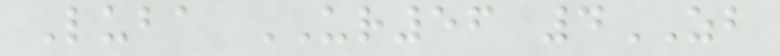Luba UR56 4ZB
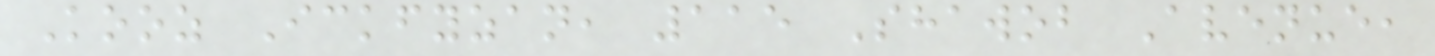Kooz Ickfyzan, 115 Shawob Avenue,
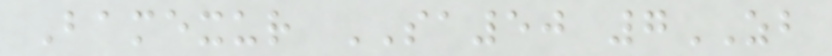Bamexur SA50 7ZB
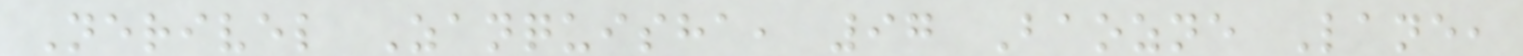Nerivel Zanquisha, 97 Baozne Lane,
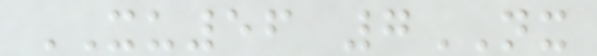XU56 7NX
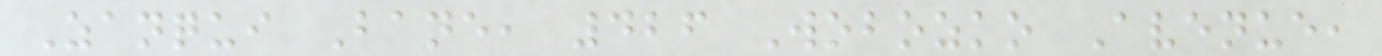Zanqui Bane, 426 Wobozko Avenue,
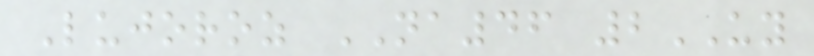Lujoroz NA46 2UY
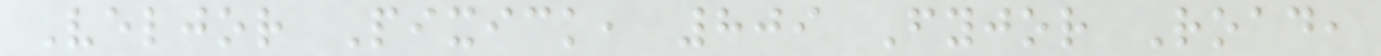Veljor Pixick, 809 Fyjor Road,
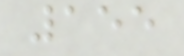155
